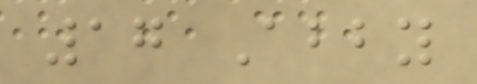17 Abby
